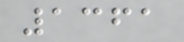1361
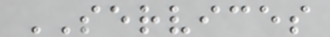SERVICES
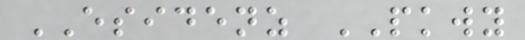ESIDENZ PKWY
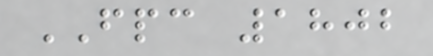FPC 1802
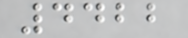4422
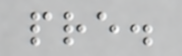pre.
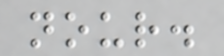nour.
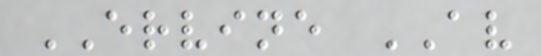ERVINE AV
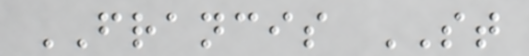FRANCIS ST
